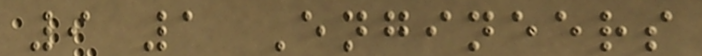9 1 Engineers
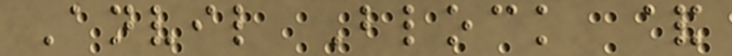Anvil Block &
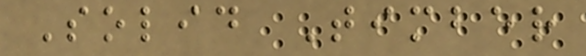Solid Timber
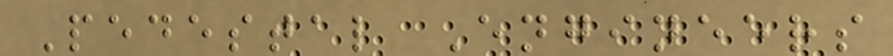Pedestal Engineers
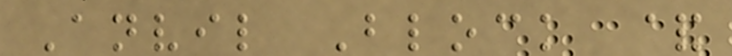Anvil Block &
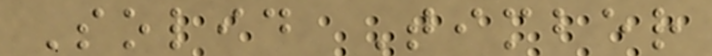Solid Timber
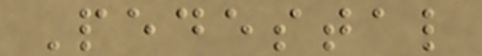Pedestal
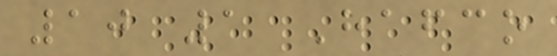10 1 Hafco
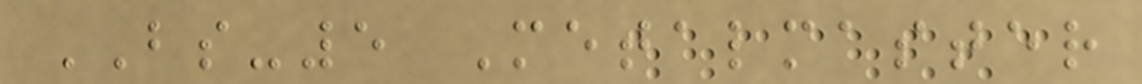BS-5 Metalmaster
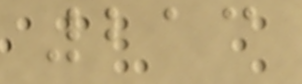213
